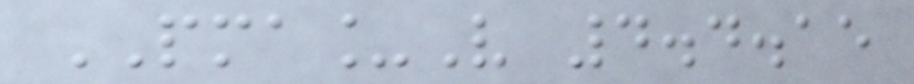PMA_V 4.4.15
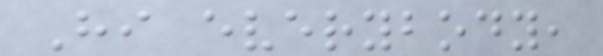Hi everybody,
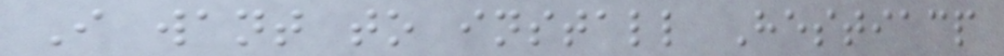I want to install Hestiacp
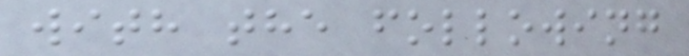with the following
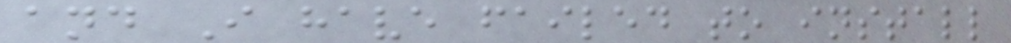and I have failed to install
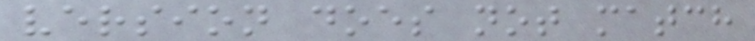version does not match
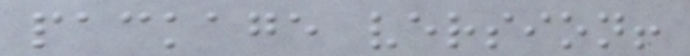package version!
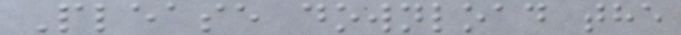Please download the
